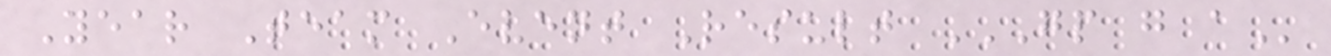Year Team Event Result GP G A
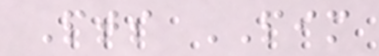Pts PIM
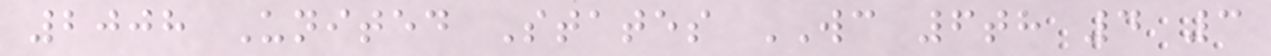2008 United States WC 6th 4 3
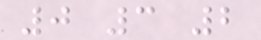0 3 2
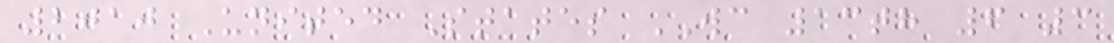2010 United States WC 13th 6 3
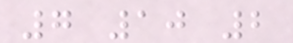7 10 2
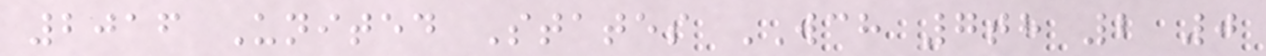2016 United States WCH 7th 2 0
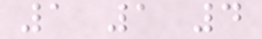1 1 4
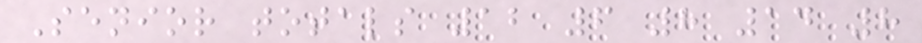Senior totals 12 6 8 14 8
